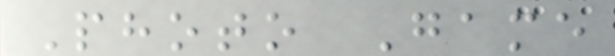Photo Game
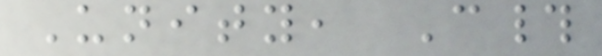Unity, C#
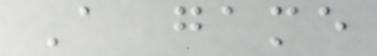A game
